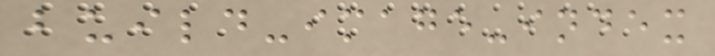build-image-index
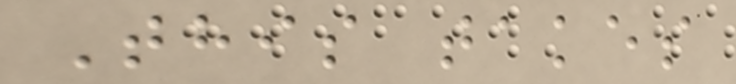This takes
